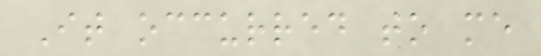It occurred to me
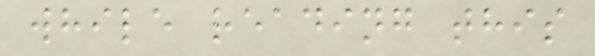while reading this
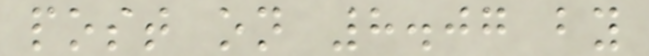post on 8.07 by
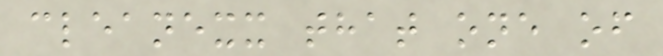cleanexx that one of
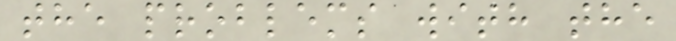the problems with the
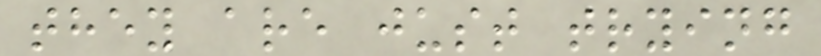they are just trying
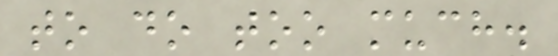to do too much.
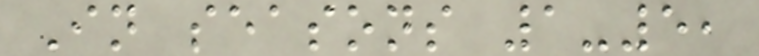In seasons 1-5,
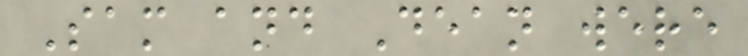Sam and Dean were
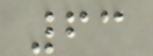63
